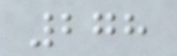278
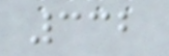332
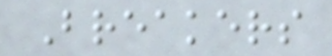Breakers
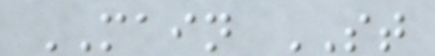MAIN ST
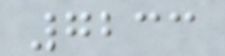7233
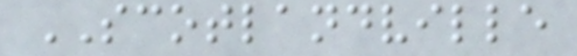SCOTLANDVILLE
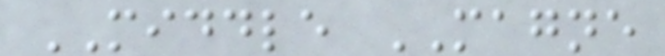MIDDLE MAGNE
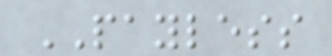PAYLESS
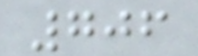706
